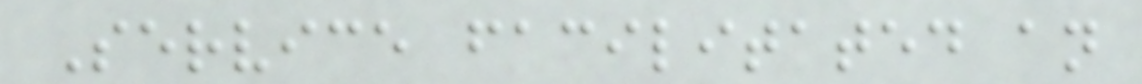Service facilitated an
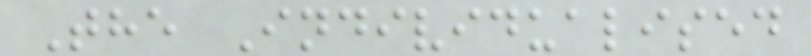The Individualised
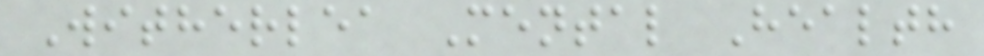Witherlea Mental Health
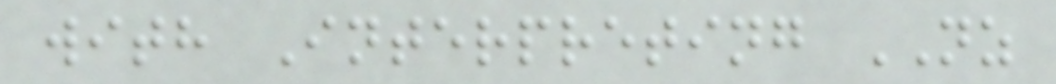with Interpreting NZ
